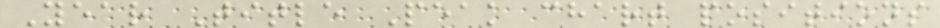Year Title Peak chart positions
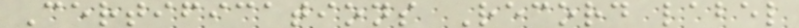Certifications Record label
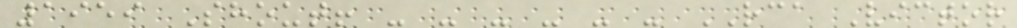1959 Shout! - - - - - - RCA Victor
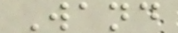Wand
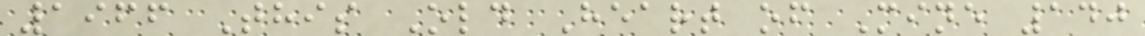1966 This Old Heart of Mine 140
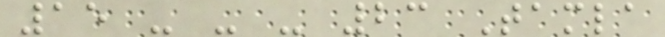15 - - - 23 Tamla
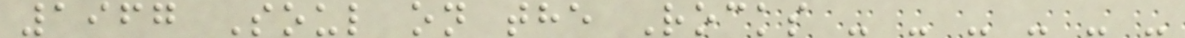1967 Soul on the Rocks - - - - - -
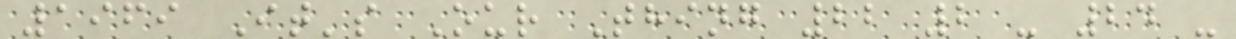1969 It's Our Thing 22 2 - 24 -
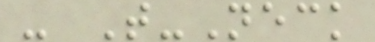- T-Neck
